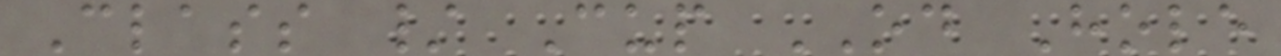Class / Cup OD Hole
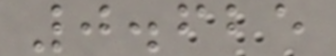0.625
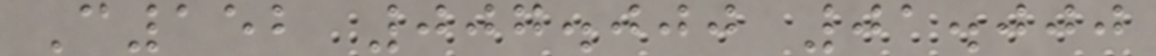C152 007.000 01.000
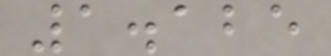1.125
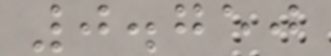0.750
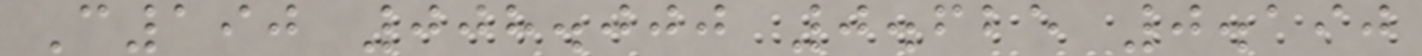C190 008.000 0.625 0.190
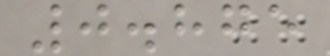0.875
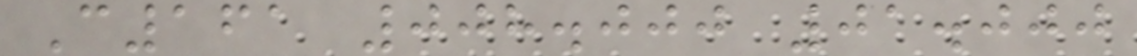C161 008.000 01.000
